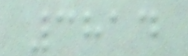3814
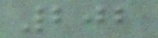202
